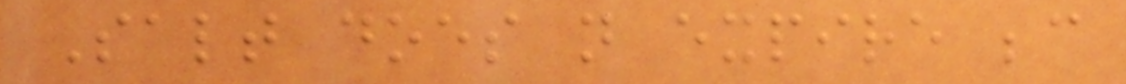Salt does not expire because
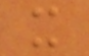it
